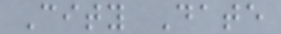City Date
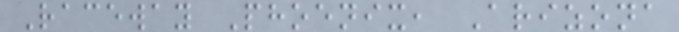Raceway Phoenix, Arizona
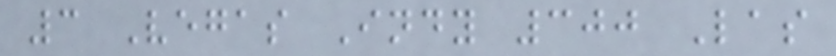3 Vegas Indy 300 Las
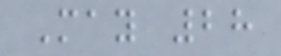May 28
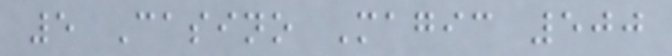5 Casino Magic 500
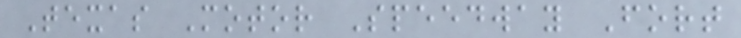Texas Motor Speedway Fort
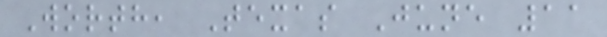Worth, Texas June 11
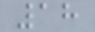18
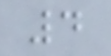4
